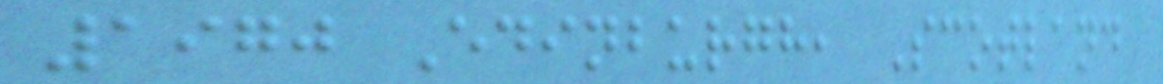1970 Edinburgh, Scotland
